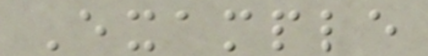Example
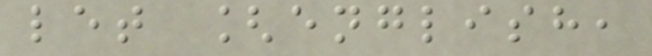let [english,
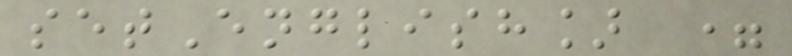setEnglish] =
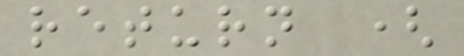return (
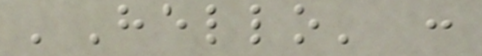'Hello' :
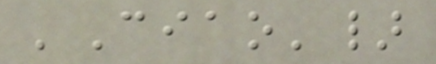'Ciao'}
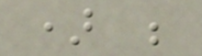) ;
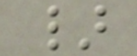}
